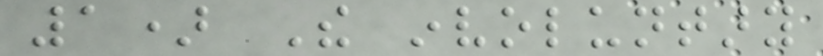1) The involuntary
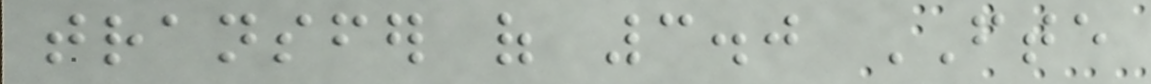transfer of 3.0 FTE
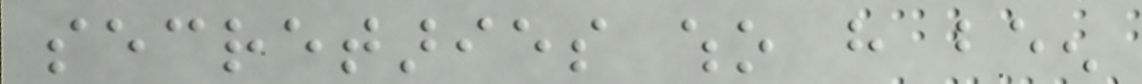secretaries who have been
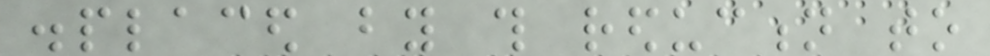displaced by this reduction to
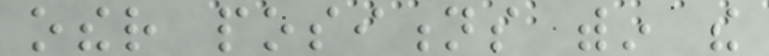other positions within the
